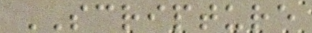SCRIPTURE
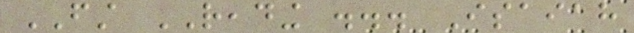FIRST READING ... Isaiah
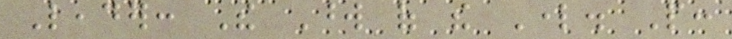Leader: The Word of the Lord. People:
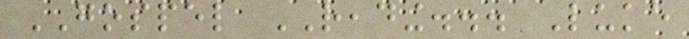GOSPEL READING... Luke
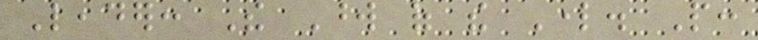Leader: The Word of the Lord. People:
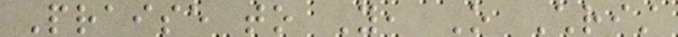Praise to You, O Christ
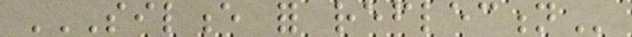SILENCE FOR REFLECTION
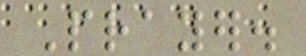Prayer.
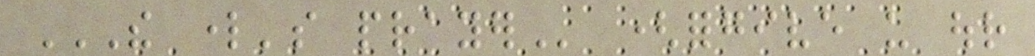THE LORD'S PRAYER (forgive us our
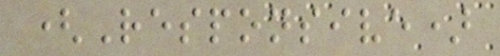(Responsive)
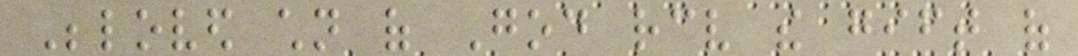Beloved children of God receive the gift of
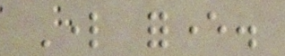Lord forever.
